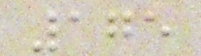175
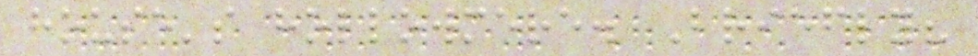house's hollowmere. Briefly?
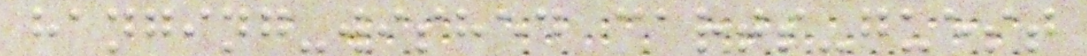hanging-wished carts-guest
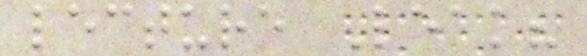lecture Leak?
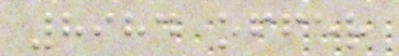8984 offer
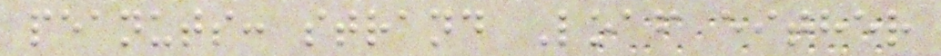peanuts: strand Loaf either
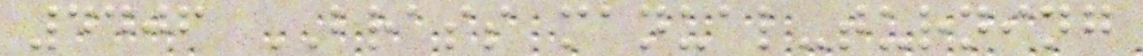4406 BRASS manual-turning
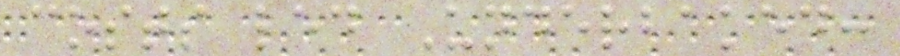costs led Underbaked:
